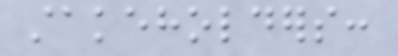stakeholders:
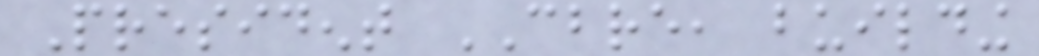President CBRE, building
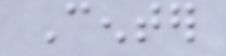Center
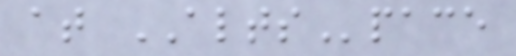at ALTSpace
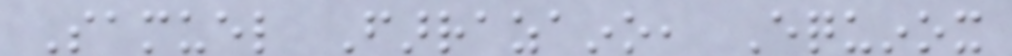Samuel Farrazaino, Equinox
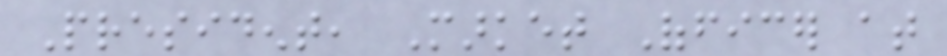President, Market Officer at
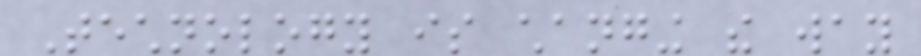Technology is changing the way
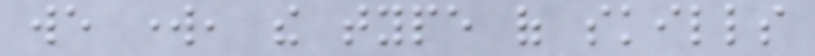we work, the type of skills
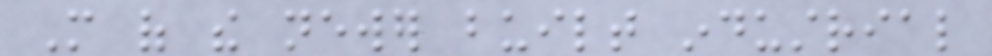More of the newer built industrial
